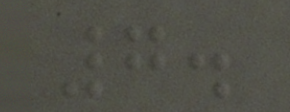7.
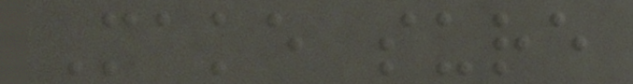Make sure
